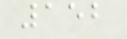152
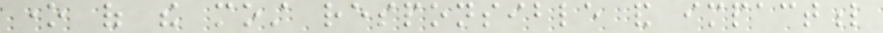one of the most responsible and impactful
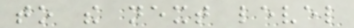to the next level
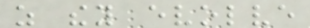as they evolve
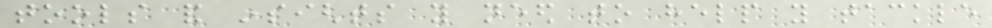tools and insights you need to help you tackle
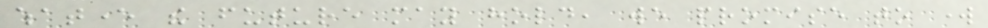whatever the future may hold, we promise to work
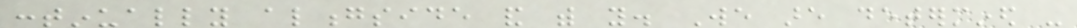continually alongside and with you. We are determined -
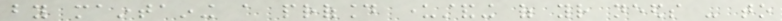by maintaining a profound understanding of your needs - to
